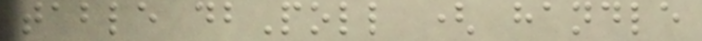table dbPoll ( handle
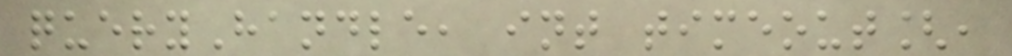queryHandle, int timeout[,
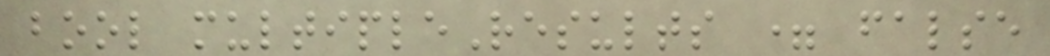bool multipleResults = false
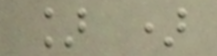] )
